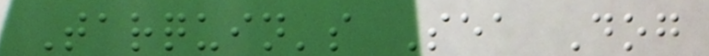Tarquin's Sea Dog
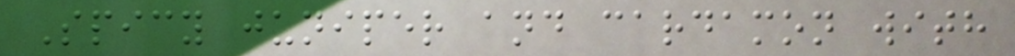Spicy juniper and cardamon with
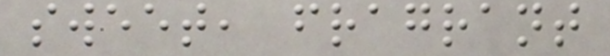sweet, fragrant
